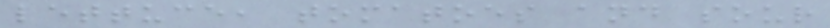lettuce, tomatoes and sour
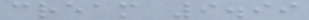cream 9.99
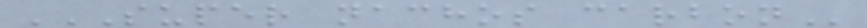SUPER NACHOS CARBON
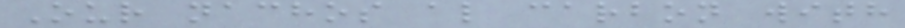Our nachos al carbon with
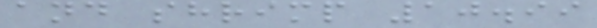and shrimp 10.99
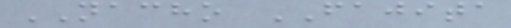NACHO FAJITA
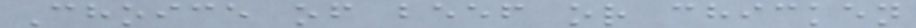Choice of beef or chicken
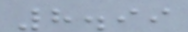8.99
